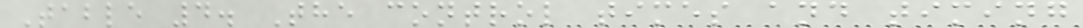Table 4. The control times and timing
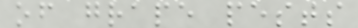of grape pests
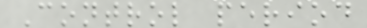Control period
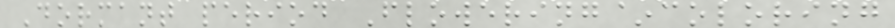Dormant period Flowering~coloring
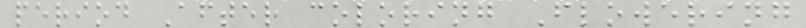period After coloring Flowering
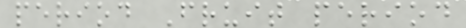period Fruit period
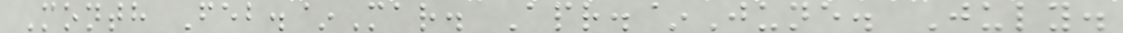Month Feb.~Mar. Apr.~June. July.
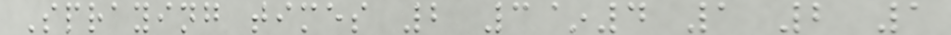Spraying times 2 3~4 1 2 1
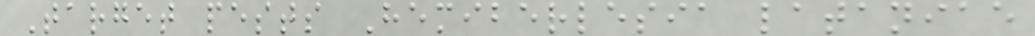Target pests Hemiberlesia lataniae
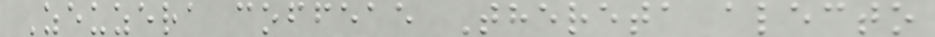Zeuzera coffeae Thereta alecto
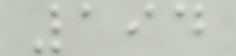194
